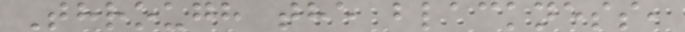Through the blackness,
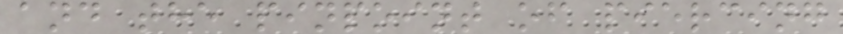and the pinpoint of piercing
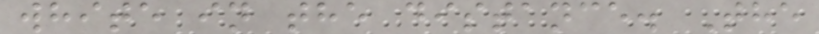white in the distance. The
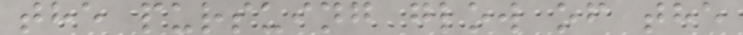the pursuing glow of the
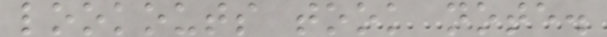lookouts took note.
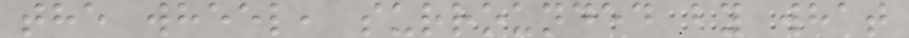the wheel, surrounded by what
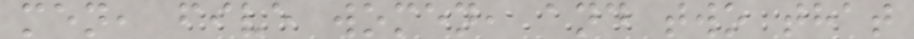men, five women, and two that
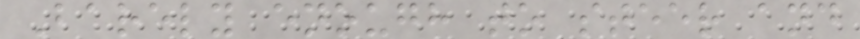Barely enough to steer and
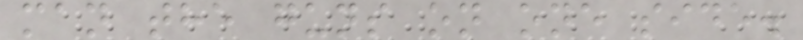man the guns on one side.
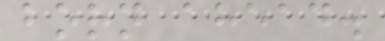born ahead.
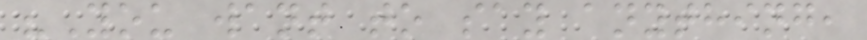"You want to say anything,
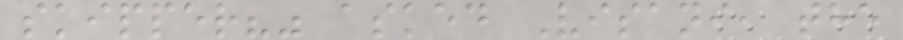skipper?" asked Visani, the
